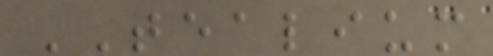TEALIUM
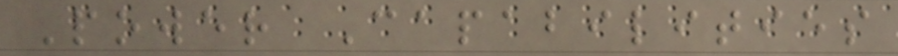Power Capabilities
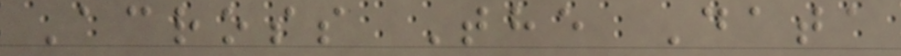Across The Data
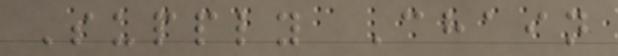Supply Chain
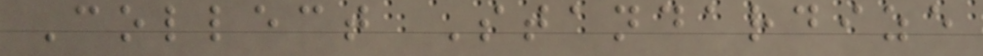Collect Standardize
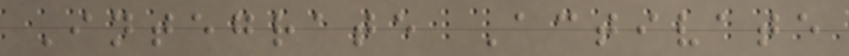Integrate Activate
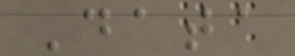Data
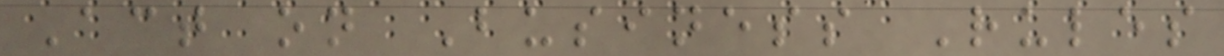Act on Business Rules
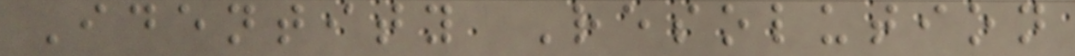Identity Resolution
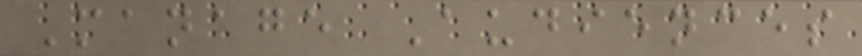Manage Audiences
